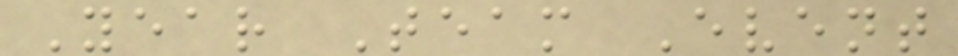Year Team Event
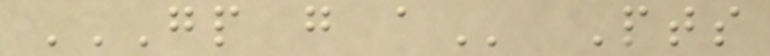GP G A Pts
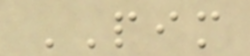PIM
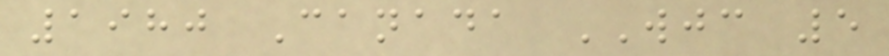1980 Canada WJC 5
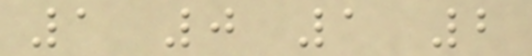1 0 1 2
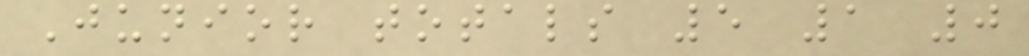Junior totals 5 1 0
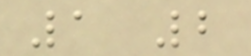1 2
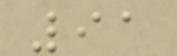91
